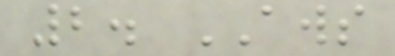2. AWS
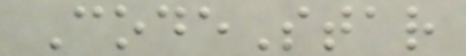CodeStar
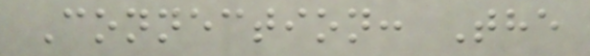Connection: The
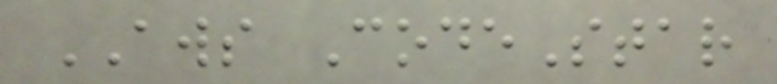AWS CodeStar
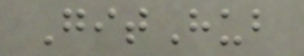GitHub
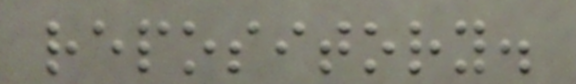repository.
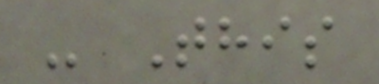- This
